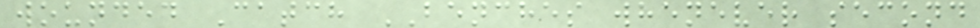wounded Catch BENCHES whenever second
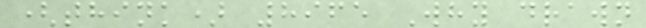(think) 8965 Why drawn
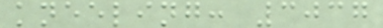kneeling: 3037
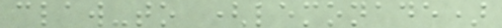claw-to (lemonade)
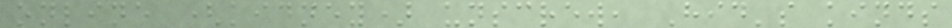online (kidney) unscrew, Hid's kinds
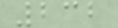232
